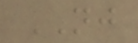NJ
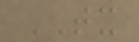TX
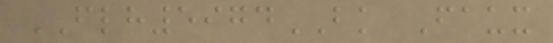FLH5974BK Faux
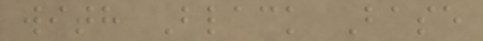with Black Base
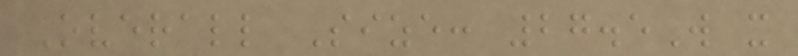Overall Size: 27.5W x
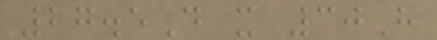27.5D x 30H
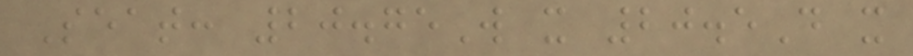Seat: 20.75W x 20.5D x
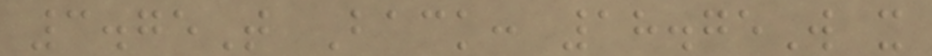3.75T Back: 18.75W x
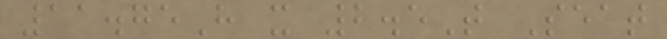11.75H x 2.5T Seat
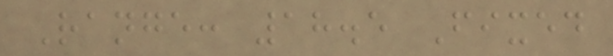Range: 18.5 Fixed
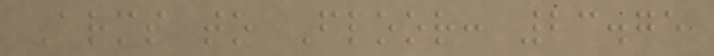Arms to Floor: 23.75
